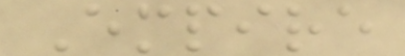Empire
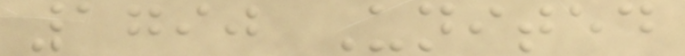1790 United
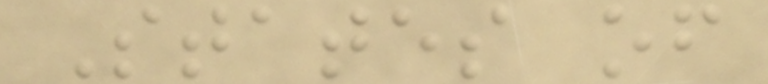States of
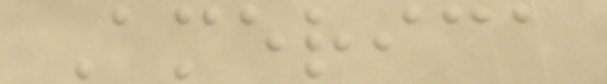America
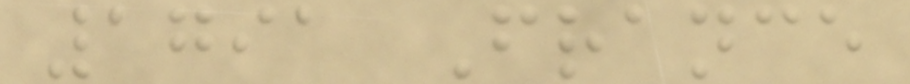1791 France
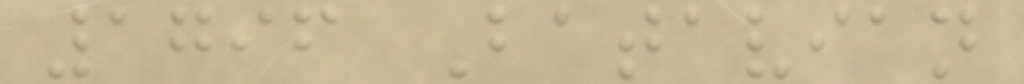1796 Batavian
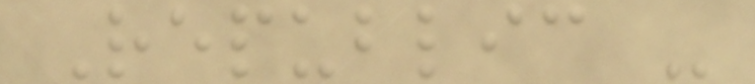Republic -
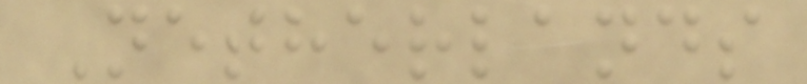Netherlands
